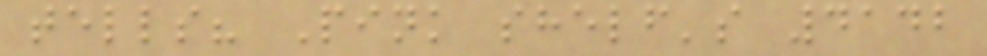tells? Pink shelf's 4142
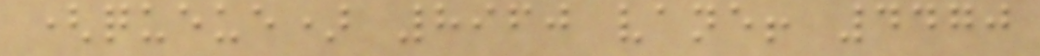(queue) 8960 vane! 4470
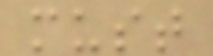must
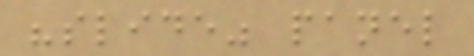"slide" panel
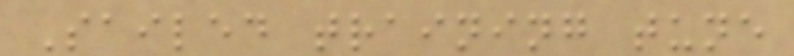Sailed training tune
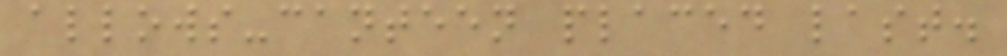allows-canteen placed last.
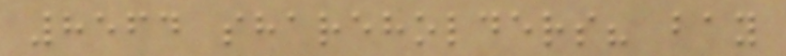8564 shareholders? bay
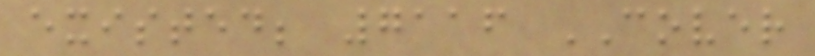existed; 7116 COVER
